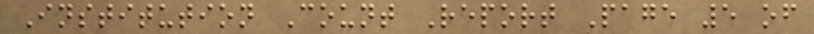Institution Count Report Page 5 of
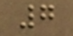7
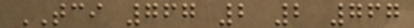TCI 767 2 2 767
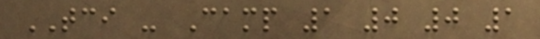TCI - Camp 1 0 0 1
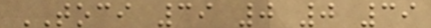TOCI 39 0 0 39
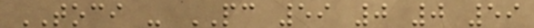TOCI - PC 59 0 0 59
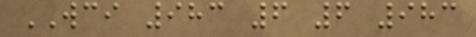WCI 983 6 6 983
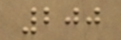200
